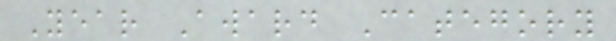Year Award Category
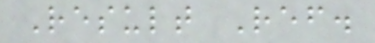Result Ref.
